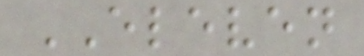ELEVEN
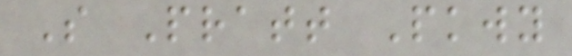S Pratt Pkwy
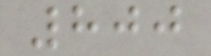800
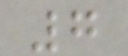7
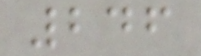246
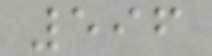596
